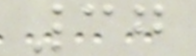37
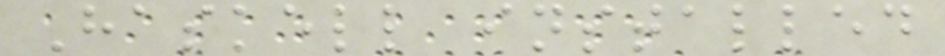Haskell installed
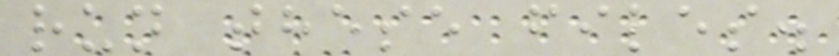run these files.
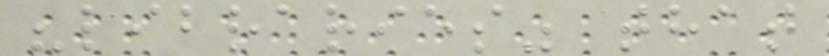"libraries" that
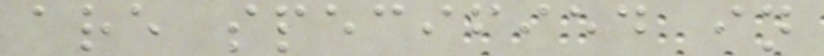are specified in
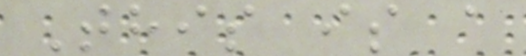This is a
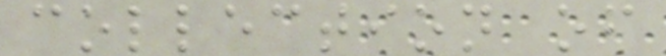collection of
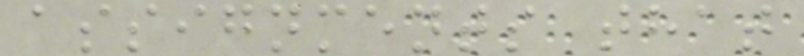assignments that
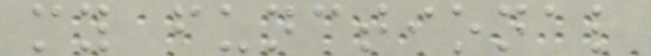my functional
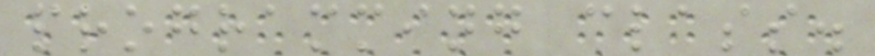programming class.
